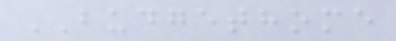BUDGETHOME
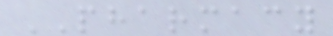PHARMACY
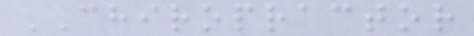CHIROPRACTOR
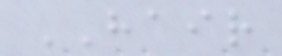HAIR
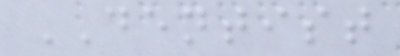DENTIST
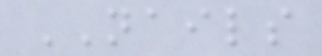NAILS
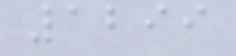1299
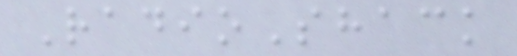RadioShack
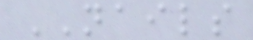NAILS
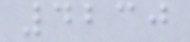4230
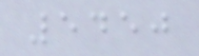5450
